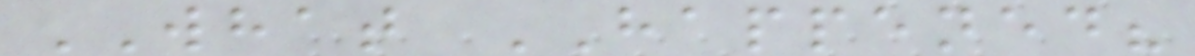WHAT HAPPENED?
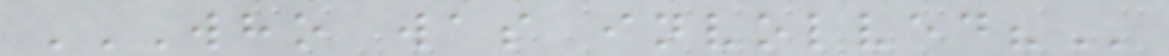WHO WAS INVOLVED?
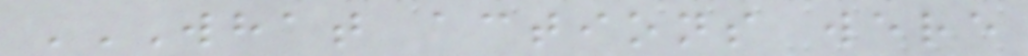WHAT ACTIONS WERE
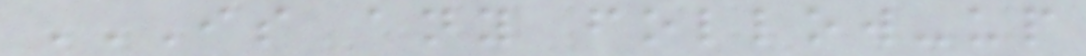IS ANY FOLLOW-UP
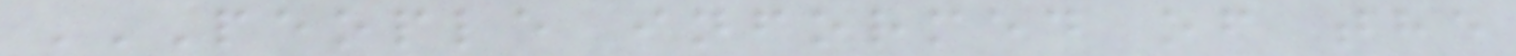PEOPLE INFORMED OF THE
